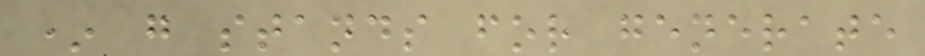* g stands for generate
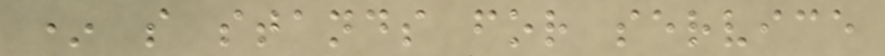* s stands for service
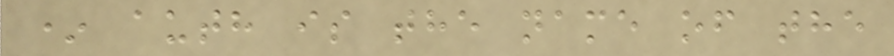* auth is the name of the
